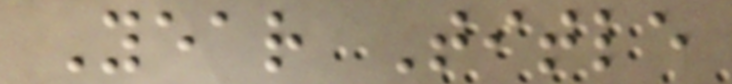Year Title
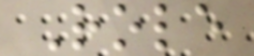Role
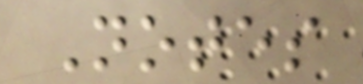Notes
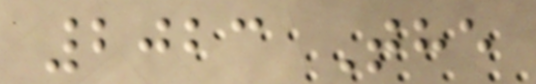2023 The
